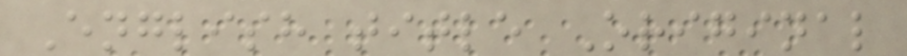English title Original
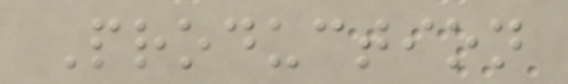Production
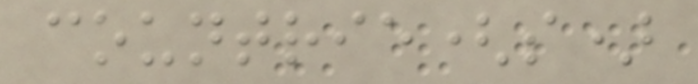countrie(s)
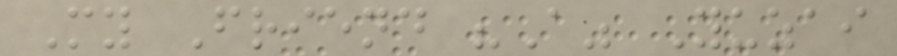My Friend "A" Yuzai
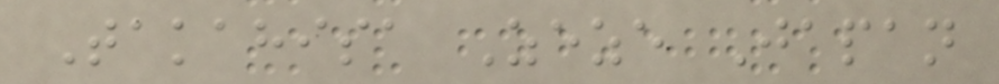Takahisa Zeze Japan
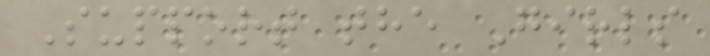Support the Girls
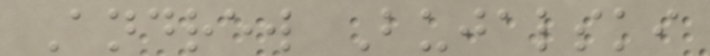Andrew Bujalski
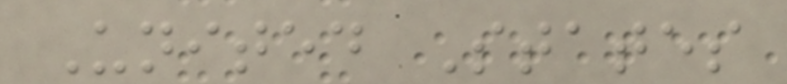United States
